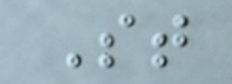St
